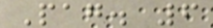Pag. 6
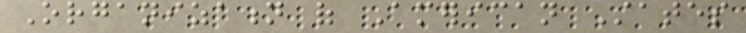Organization of American States
